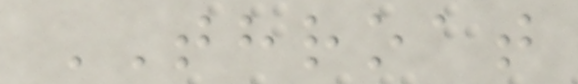THROAT
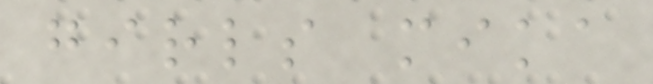girls mika
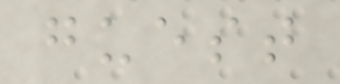guest
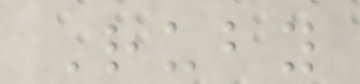Ruby
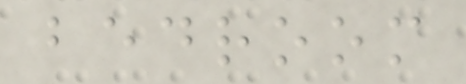bedroom
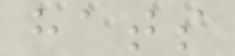hats
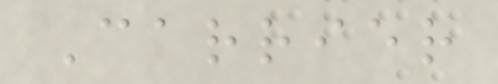Carrier
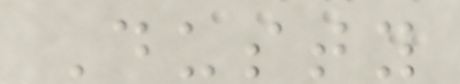Dusty
